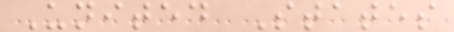United States
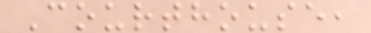Courthouse,
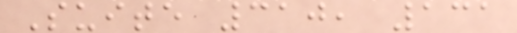Suite 310, 131
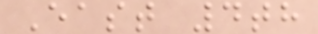East 4th
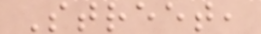Street,
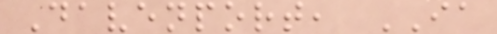Davenport, IA
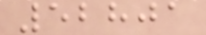52801
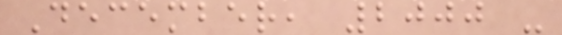December, 2000 -
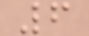6
